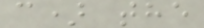c) the
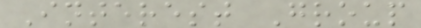Interest Group
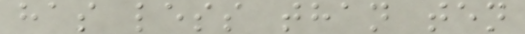has less than ten
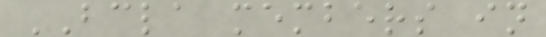BCLA members in
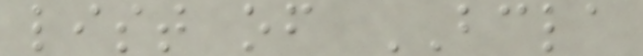list of BCLA
